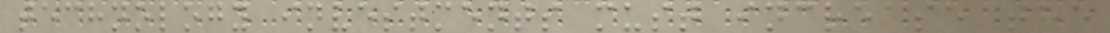technology investments must increase the
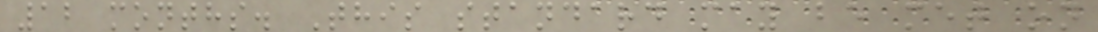12 months. This standard may be met on
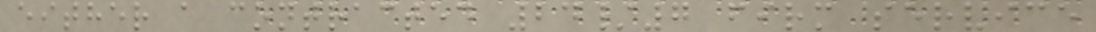either a contracted 24/7 firm service
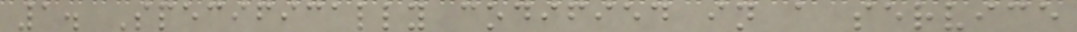1. Specifically codified in a service
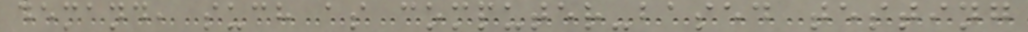demand, such as computer-based testing
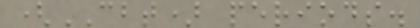(CBT) periods.
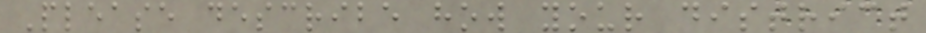Please describe how your district
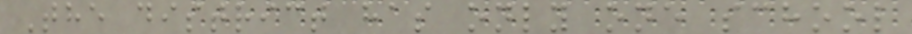The district has only one school
